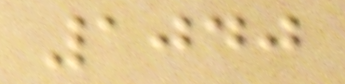1040
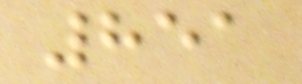851
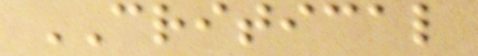CRITICAL
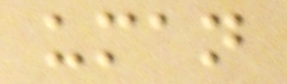uman
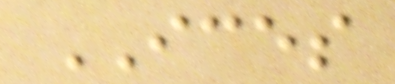ICES
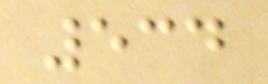534
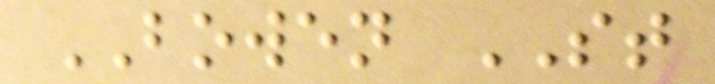BOWEN ST
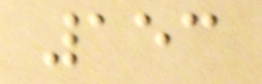153
